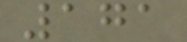171
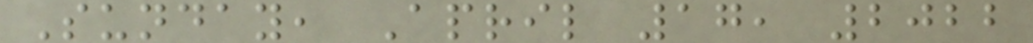Sunday, April 17, 2022
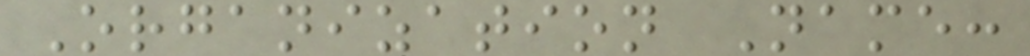Organization Name:
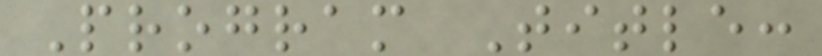Program Title:
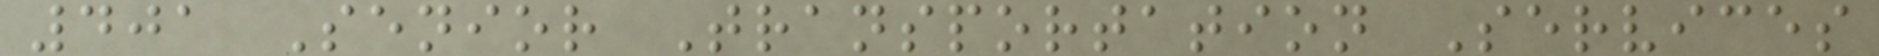401 Senior Transportation Services
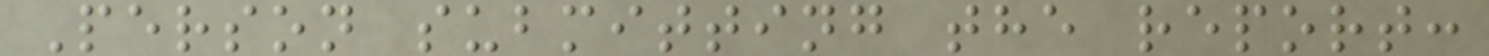Person submitting the report:
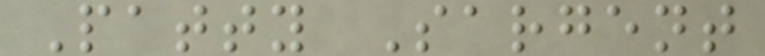Patty Sargent
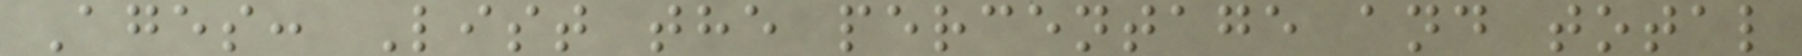Ages: List the percentage and total
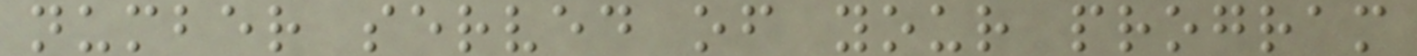number served of your program
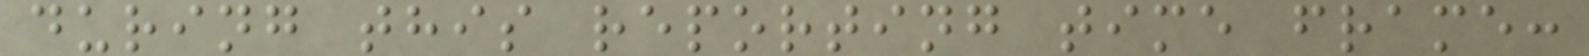during this reporting time frame:
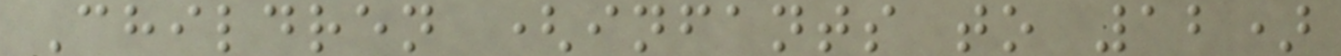Children (infants to 12)
